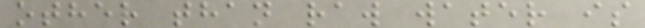other than raw water is
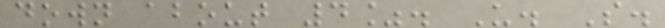down about 4%. U. S.
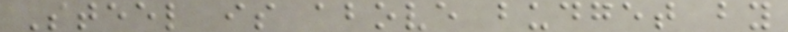Steel is above budget by
